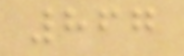867
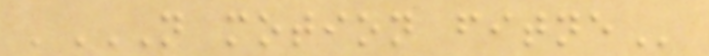'N MOTION FITNE
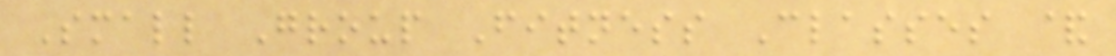Small Group Fitness Classes &
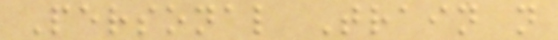Personal Train n
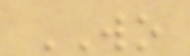WO
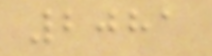2081
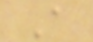A
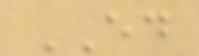ED
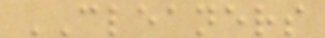CLEANERS
